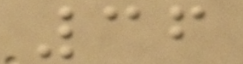36
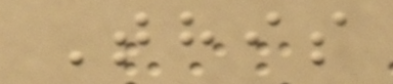This
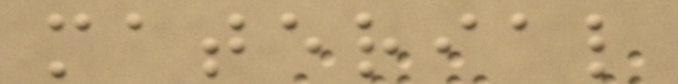material
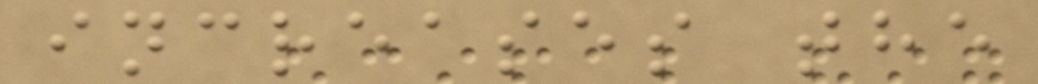increases the
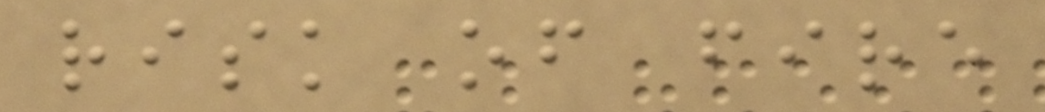risk of fire
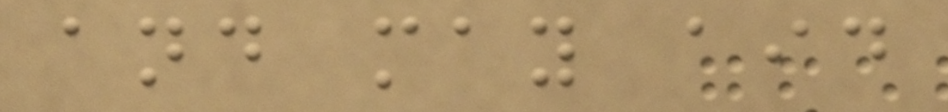and may aid
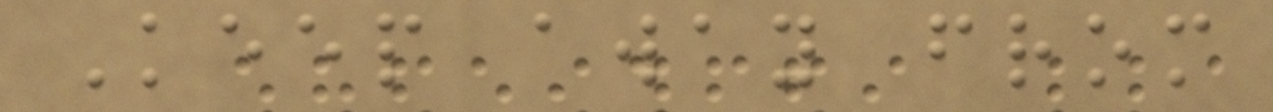Keep away from
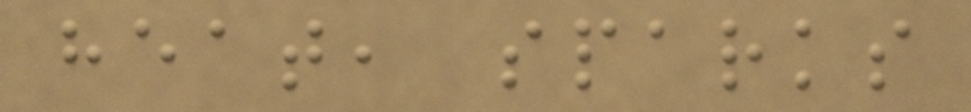heat, sparks
